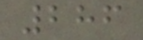286
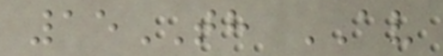15TH AV
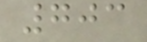703
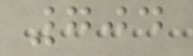704
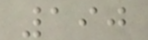190
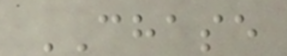CHASE
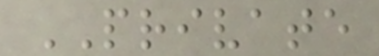PRIVATE
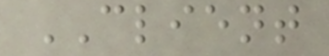CLIENT
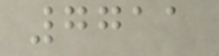7711
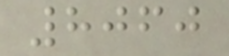8060
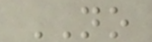NO
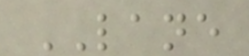LANE
